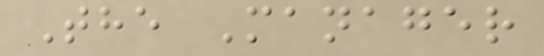The Manager
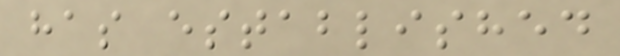has established
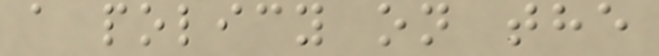a policy on the
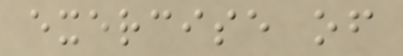exercise of
